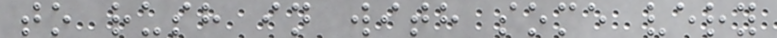to rush in with some very
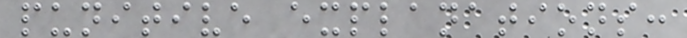punitive explanations:
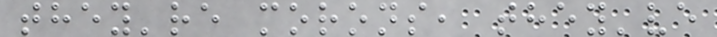they're morons, they've
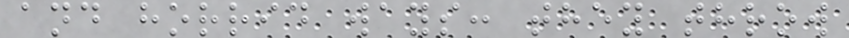and horrid ways: they throw
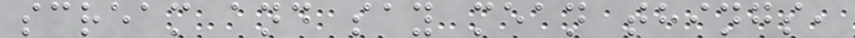scream and say mean things,
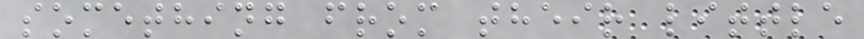something from their little
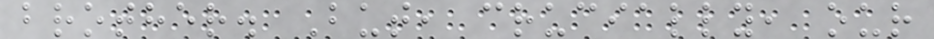brother. But, crucially, our
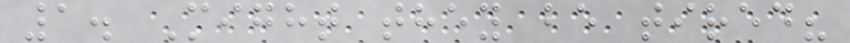1. Might they be tired?
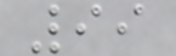99
